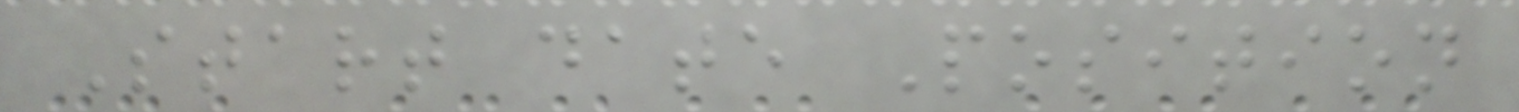Start date Position
